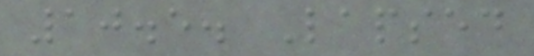10.5. Lapsed
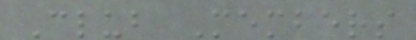Club Members
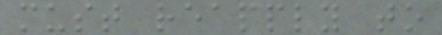must reapply to
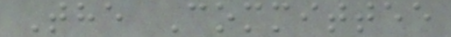The Committee
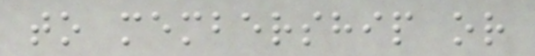to membership or
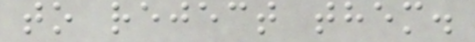to reject them.
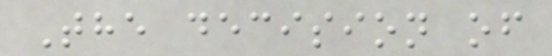The decision of
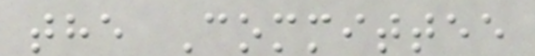the Committee
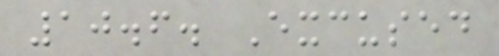10.6. Excused
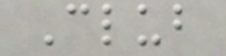Club
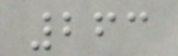263
